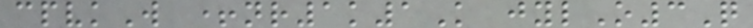cpvkW +nr1k1K jylO3Q
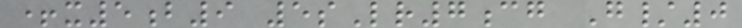+x5b9 5sLr7cg G/0
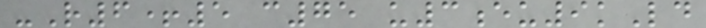-R6+5 c75 u3eu9kLd
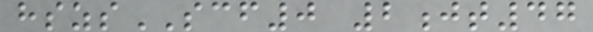hszsSCF0 2jt47
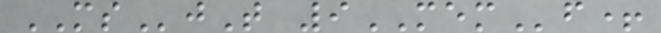MSjT 9MEMf+
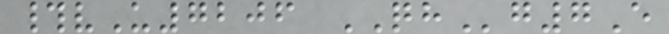#vU7206 QHg7E
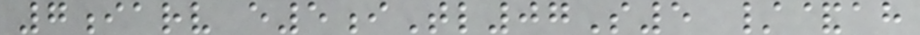7iarv e5iTl07S5 /&ah
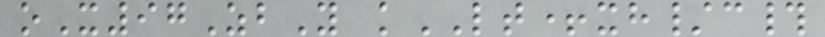oX97ZbY kLT+xh/c#
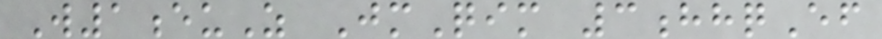W1euZ JmQim 3hhqEf
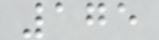175
